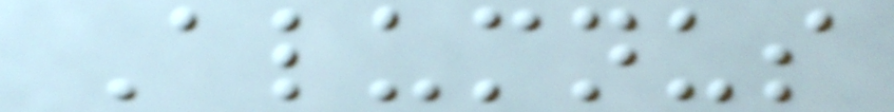Alumnus
